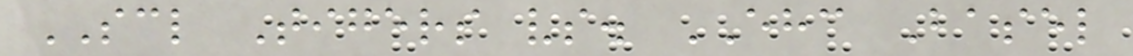SCL Tigers vs. EHC Basel
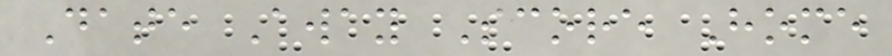Date Away Score Home
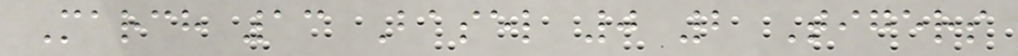March 13 Basel 0 2 Tigers
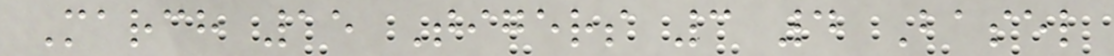March 15 Tigers 3 4 Basel
